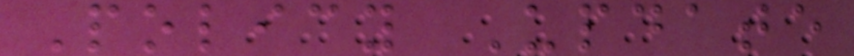Policy Update
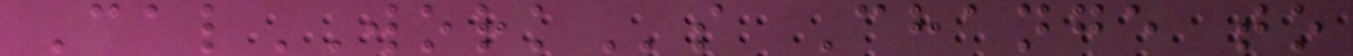CalWORKs Change to
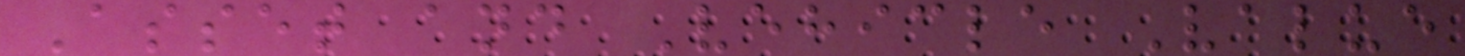Asset and Vehicle Value
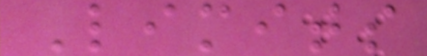Limits
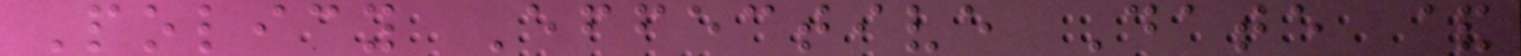Policy Effective Date &
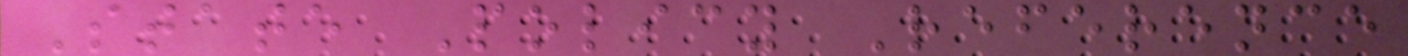State Policy Reference
